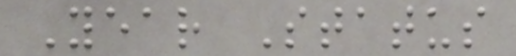Year Status
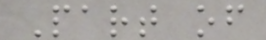Part of
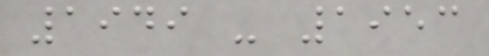1949 - 1953
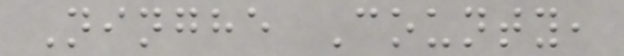Ninghe County,
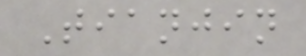Tianjin
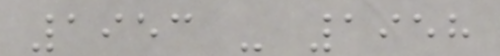1953 - 1958
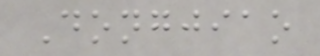Dongjiao
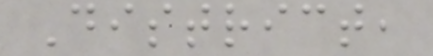District,
